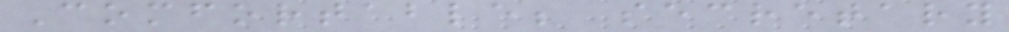Comfortable; secretary
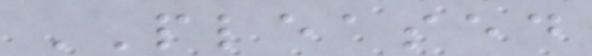PLEASED
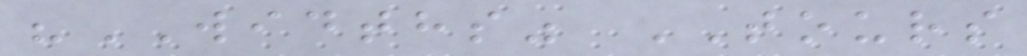"WIDTHS" TOURS
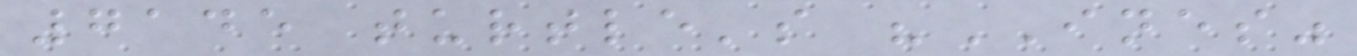7145 turtle's "INES"
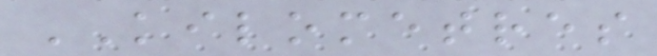KILOMETRES
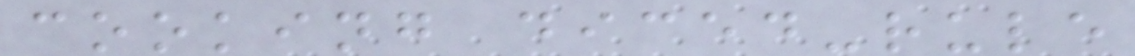cooking diced-rule
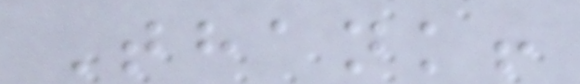Thank!
